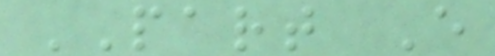PART E
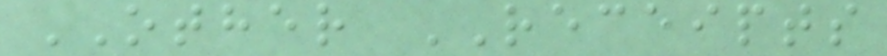OTHER RECEIPTS
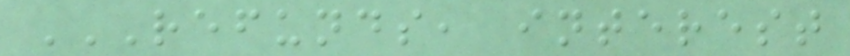REFUNDS, INTEREST
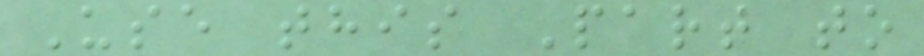Use this Part to
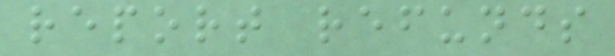report refunds
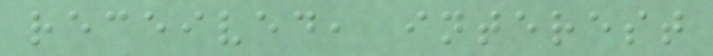received, interest
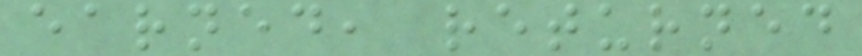earned, returned
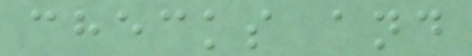checks and
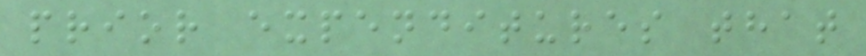prior expenditures that
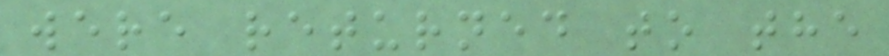were returned to the
